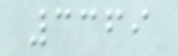3369
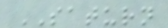SATURN
